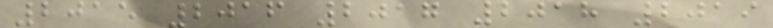2015 2016 2017 2018 2019
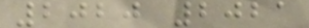2020 2021
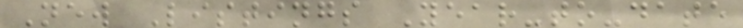New Listings Year-to-date
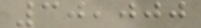30,000
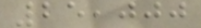25,000
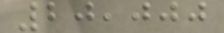20,000
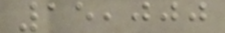15,000
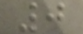0
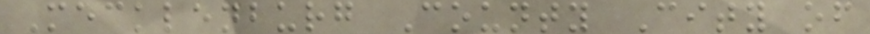Mecklenburg County City of
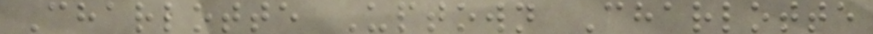Charlotte Uptown Charlotte
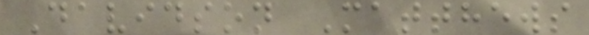Davidson Matthews
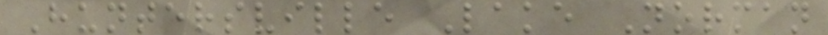Huntersville Lake Norman
